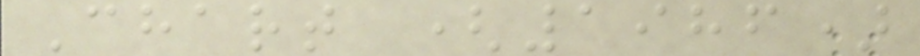Chart (1986)
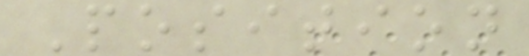Position
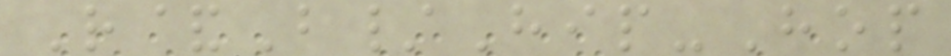R&B/Hip-Hop
